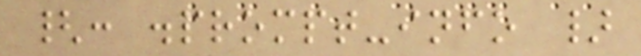{: .prompt-info }
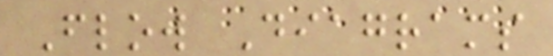Flow Diagrams
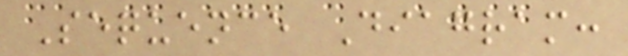Sequence Diagram:
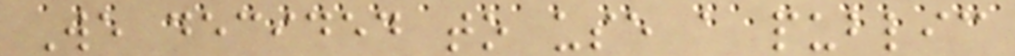We decided to use a public
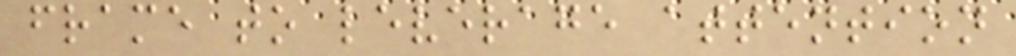frame to leverage attention
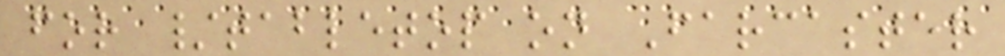for /tabletop on Farcaster
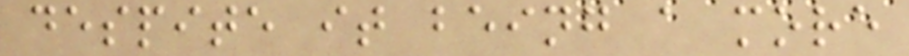despite it being a more
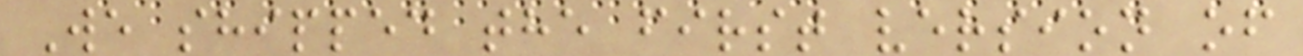We shipped the first version of
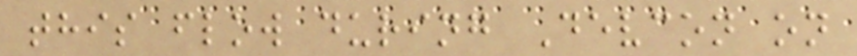this flow during Devcon on
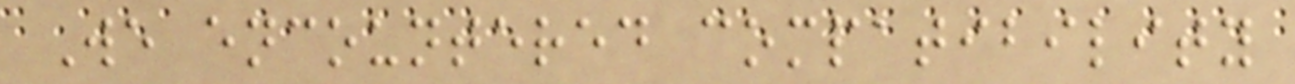We encountered compatibility
